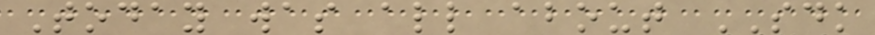Today was all about SDK
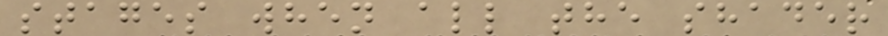stages when all the shader
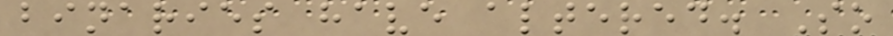binaries have altered. So
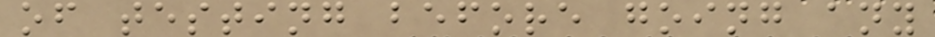of testing before going any
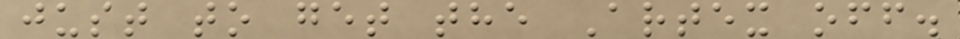just to get the Artex off.
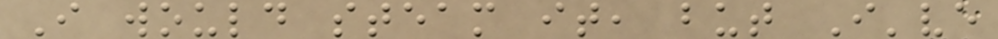I would steam it, but I've
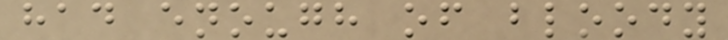had enough of bloody
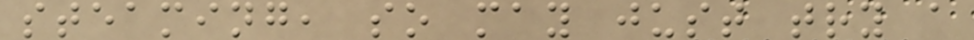steaming, so may just try a
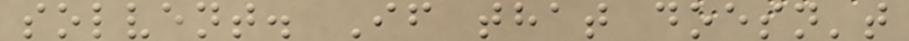solvent. If that doesn't
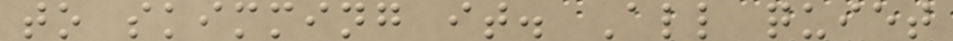to skimming it. All quiet
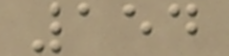154
